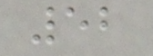52
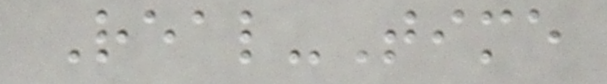Real-Time
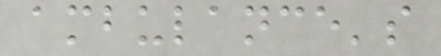ambulance's
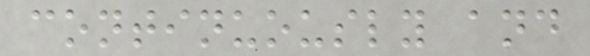continuously and
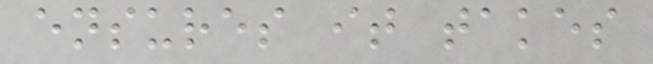ensures it takes
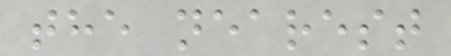the nearest
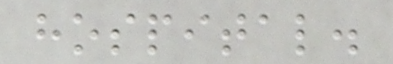hospital.
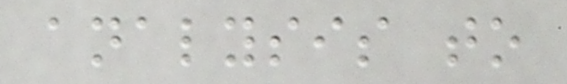analysis to
